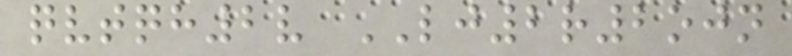qvtqh2v LJ2r2ojn
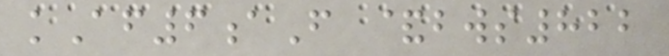kAf6aF &bws822
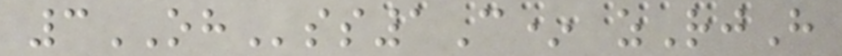3OHss1C* zRjH
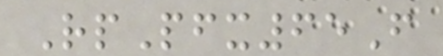RpPfx65F
